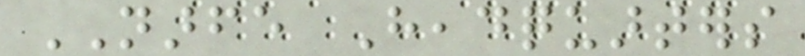NARFE Headquarters
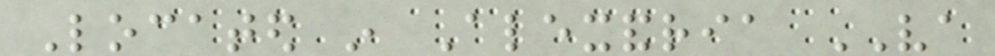Located in Alexandria VA
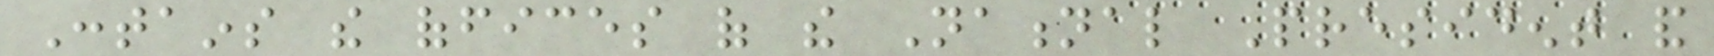Contains the offices of the National President and
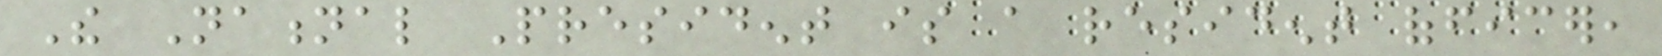The National President is a resident officer,
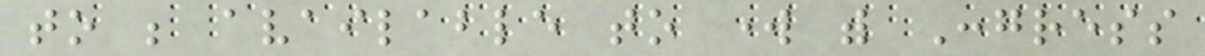to be available to work with Congress
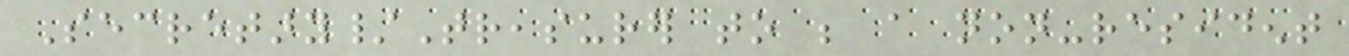Secretary/Treasurer to be a non-resident
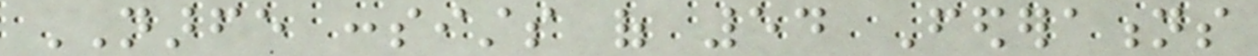NARFE consists of 54 Federations
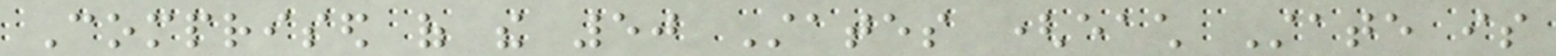Comprised of the 50 States (each State is
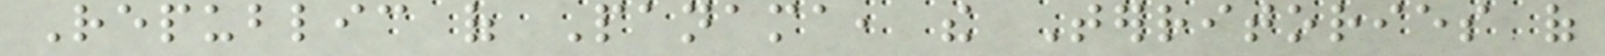Republic of Panama, the Territories of
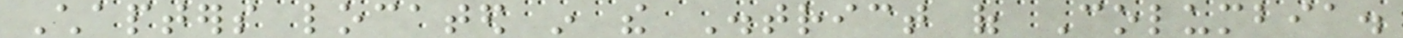Chapters located in the District of Columbia.
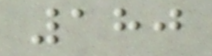180
